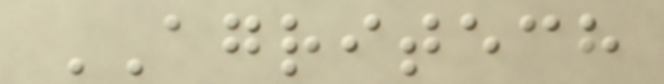AGRITECH
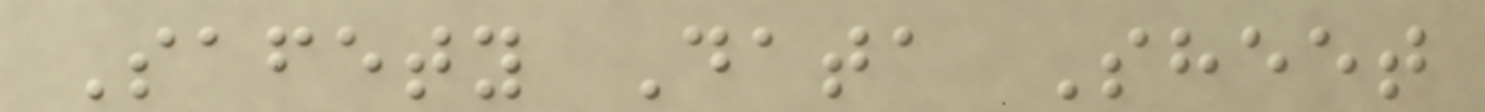Safety Data Sheet
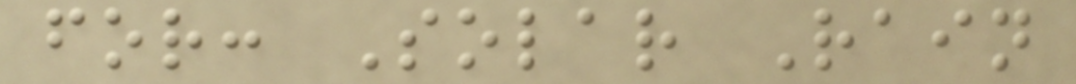for: Solar Rain
